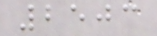2503
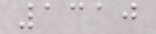1310
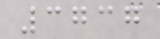3737
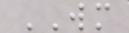WM
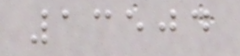13504
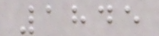1845
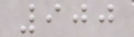900
